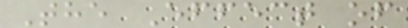The Effect of
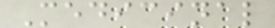Medicinal
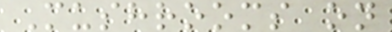Mushrooms on
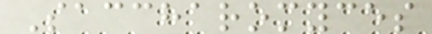Saccharomyces
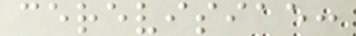cerevisiae:
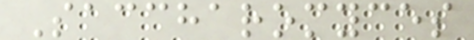Saccharomyces
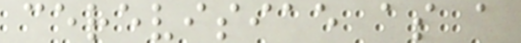cerevisiae as a
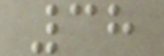38
